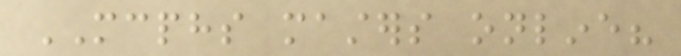MCPHS masters online?
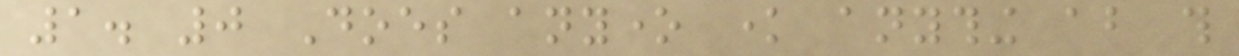1. 0 Does anyone know anything about this
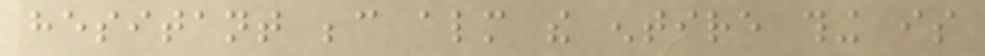hesitant because almost the entire thing is
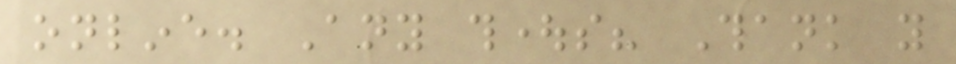online. Any thoughts? Thank you
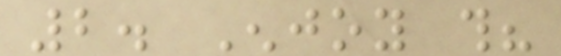2. Enjoy this?
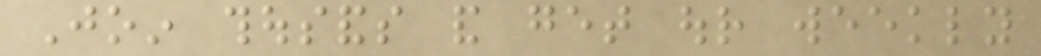Join thousands and get our weekly
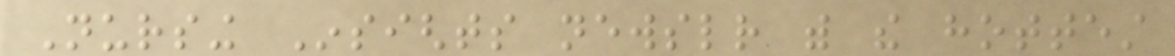Nursing Insights newsletter with the hottest
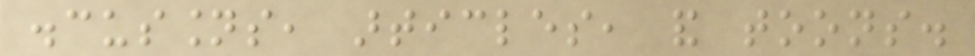discussions, articles, and toons.
